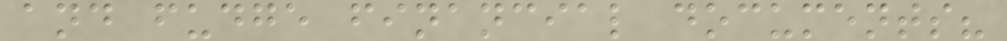and fudge financial documents?
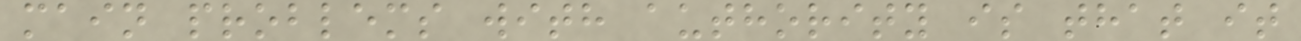main problems with authority is that it
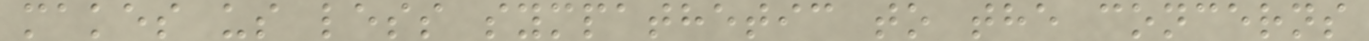makes us less sympathetic to the concerns
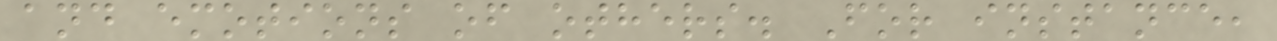and emotions of others. For instance,
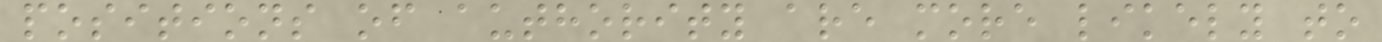positions of authority are more likely to
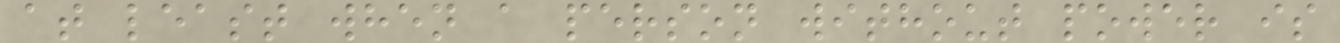at least when a person without power is
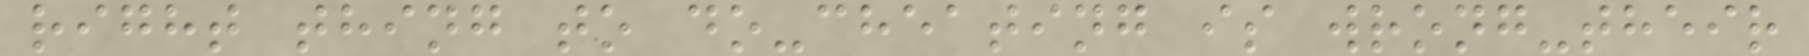right thing to do-cheating is wrong-their
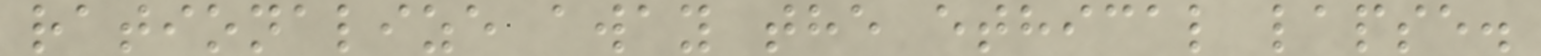rationalize away the ethical lapse.
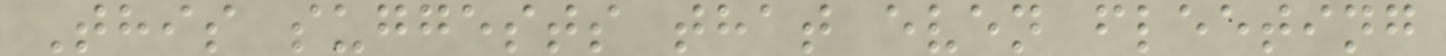This suggests that even fleeting
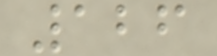126
